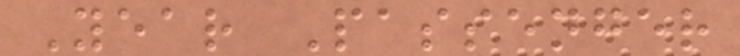Year Passenger
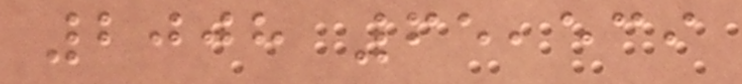2008 65,539
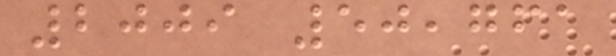2009 50,761
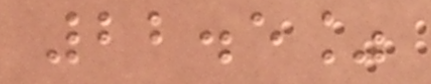22.5%
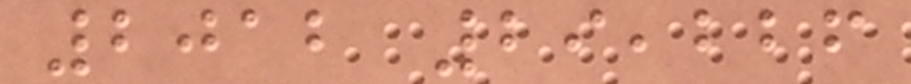2012 29,226
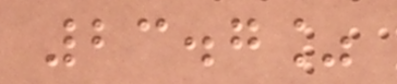23.7%
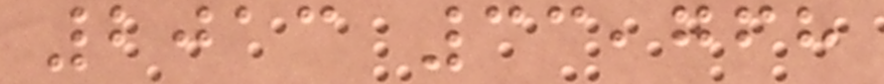2013 33,768
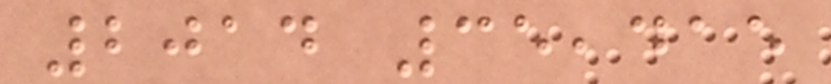2014 35,415
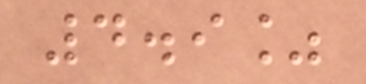4.9%
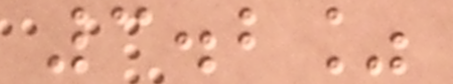3.2%
